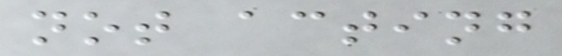not acting
